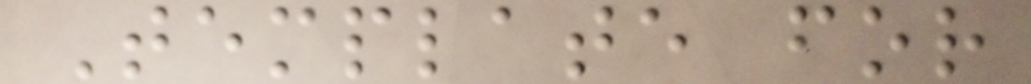Template for
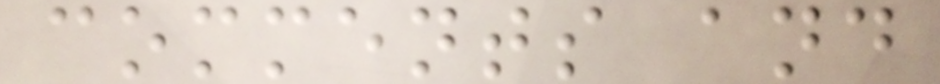comments and
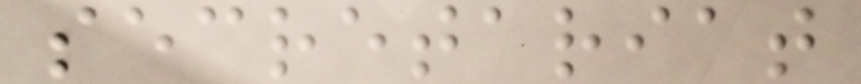secretariat
